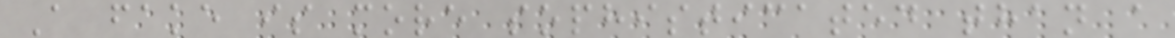A fake is more sophisticated than a
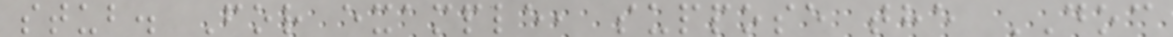stub. For example, suppose the DOC
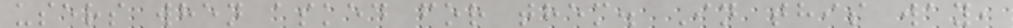users when asked for them. In this way,
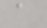a
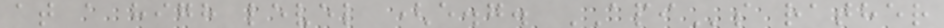at a high level (e.g. APIs rather
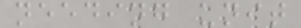needing unit
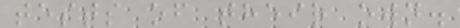tests of their own.
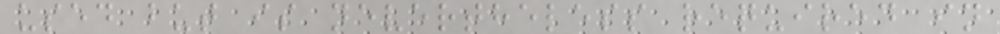used but is nevertheless required in
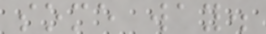some way.
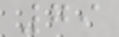79
